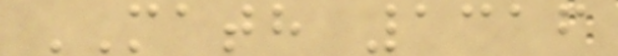MATH 1316
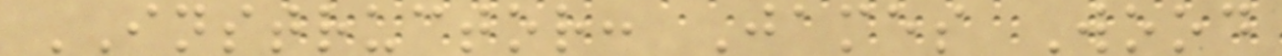INSTRUCTOR: James Wood
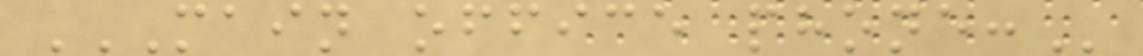MAIN OFFICE PHONE:
